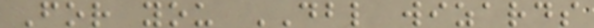For you DBL wizards
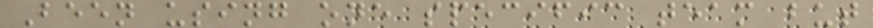Been using one specific team but
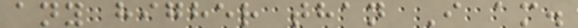any higher than I am.
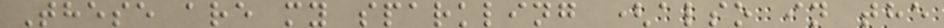These are my sparkling (also in the
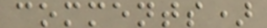comments)
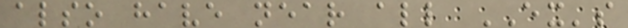also have near all EX's
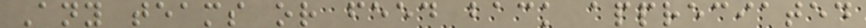Any teams or feed back appreciated
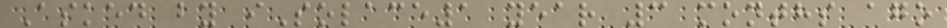Asked by iSolace1 year 3 months ago
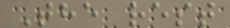The rest
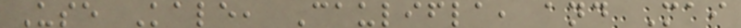Use Kale, Caulifla, and Mai
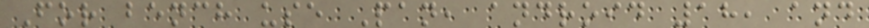For bench use Pan, android 18, and
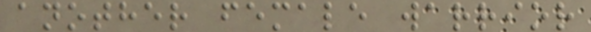another female warrior
